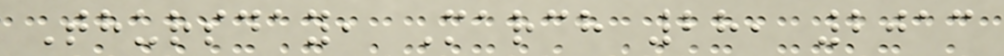Thursday, March 28, 2013
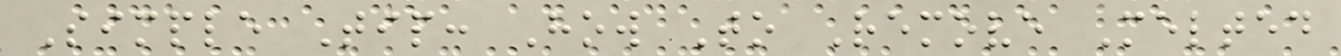Simple Tip: How To Remove Melted
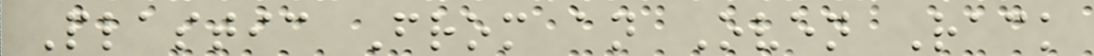Plastic From an Oven Rack
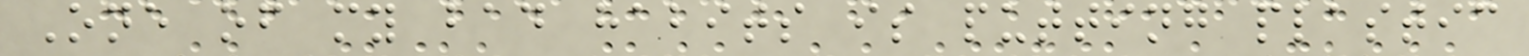One of my bad habits is putting plastic
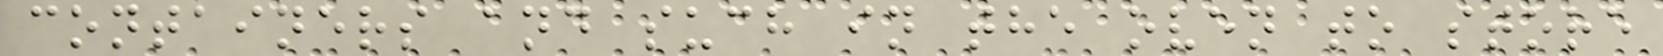containers and such in the oven to store
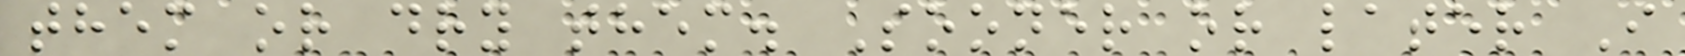them or dry them. Sooner or later I
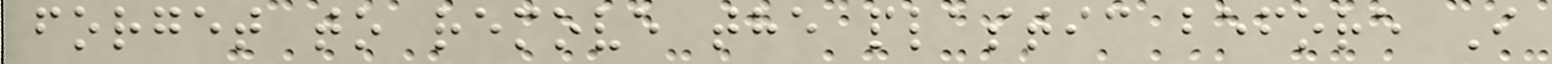forget to remove the plastic before I
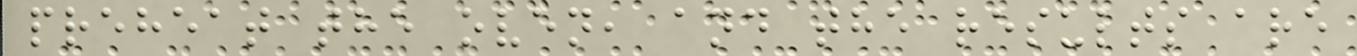preheat the oven, and the results are
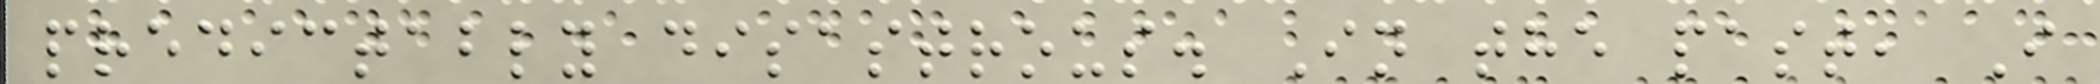predictably disastrous. In the past, I
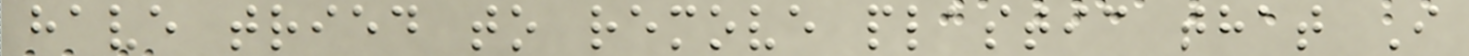have tried to remove plastic that I
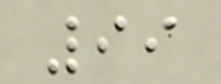99
